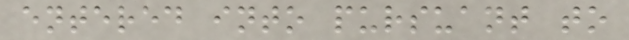entered into pursuant to
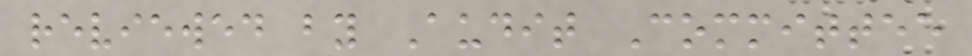reviewed by Audit Committee
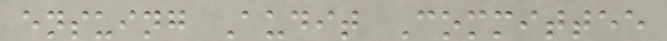ensuing Audit Committee
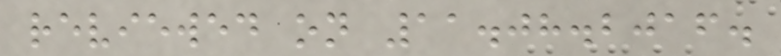reviewed on 11.08.2016.
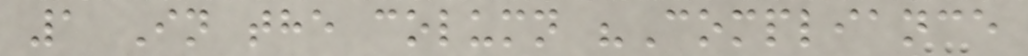1 In the column "Compliance
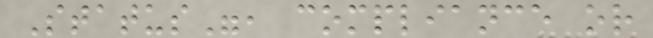Status", compliance or
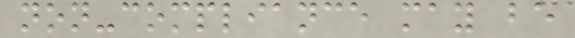non-compliance may be
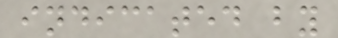indicated by
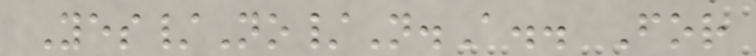Yes/No/N.A.. For
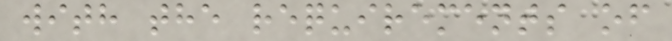with the requirements of
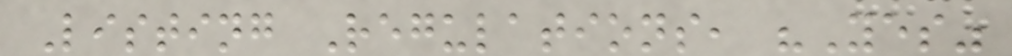Listing Regulations, "Yes"
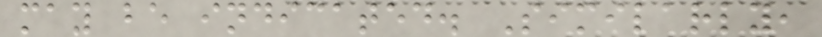may be indicated. Similarly,
